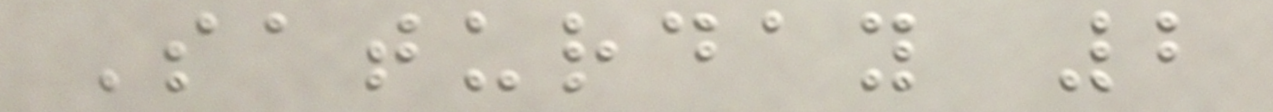Saturday 2
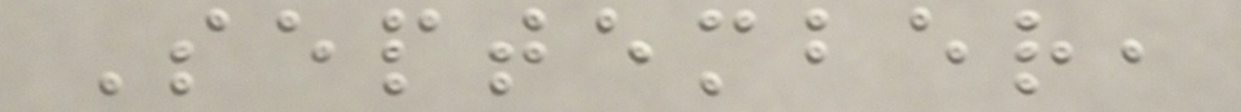September,
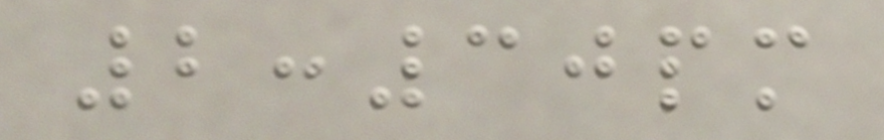2:30pm
